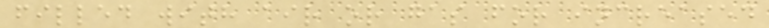filled with air or gas for increased
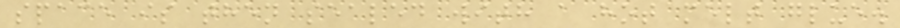space is then sealed with a hot melt glue.
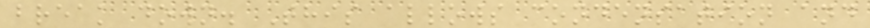break down. This allows condensation and
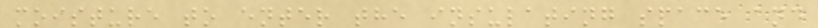moisture to enter the insulating space and
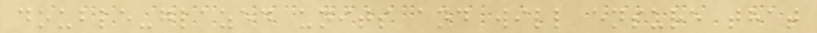double-glazed units and will ensure that
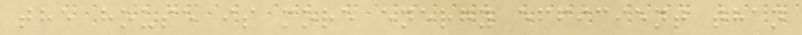the house is more energy efficient than
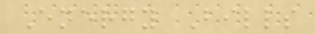Energy Bills
